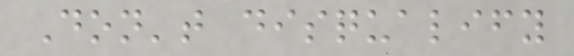Don't disqualify
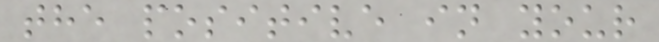the positive in your
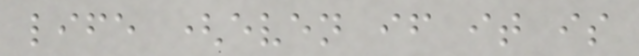life (even if it is
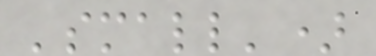'small')
